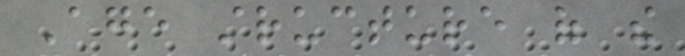Age structure of the
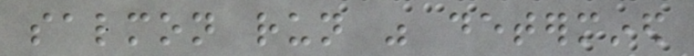salmon run was determined
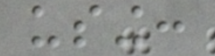using:
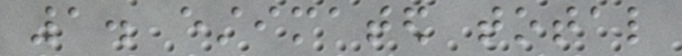1. estimated total
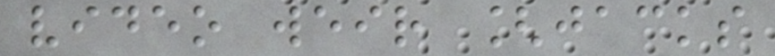video weir [jacks
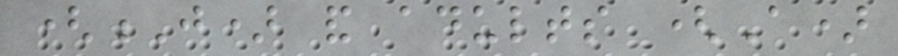(J) and adults (A)
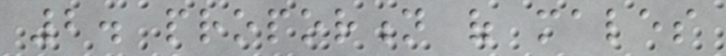2. proportion of males
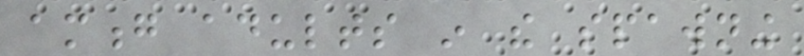among adults in the spawning
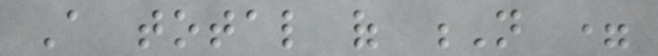A total of N =
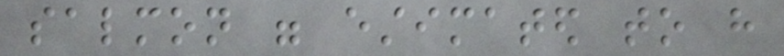salmon were estimated to have
